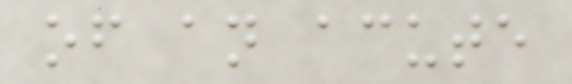of an acute
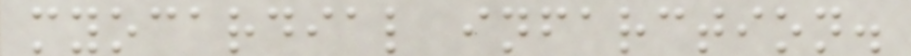myocardial infarction.
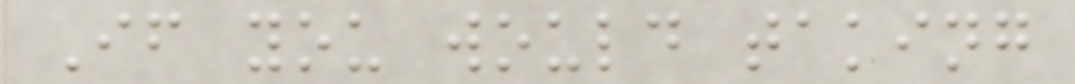If you would taking
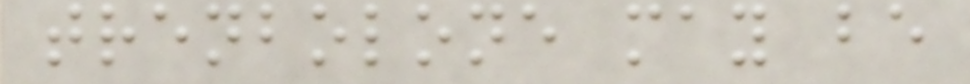trenbolone may be
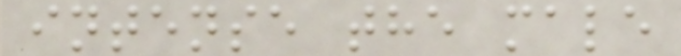intense the male
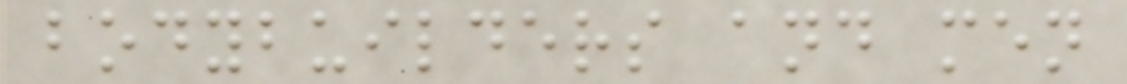bodybuilders and men
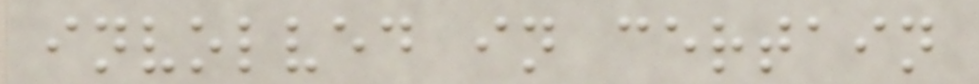involved in certain
